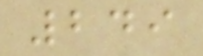249
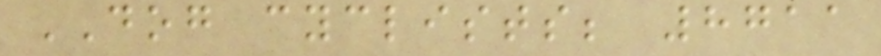DOG cyclists; 8711
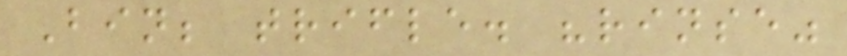Bin; trifle. "rinse"
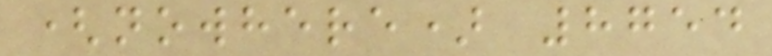(nowhere) 8754
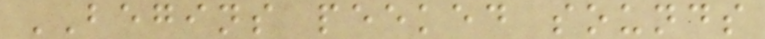BEGINS peeked sounds
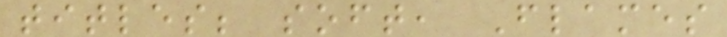titles; soft, Flames
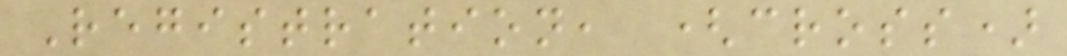Registration, (cross)
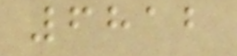6812
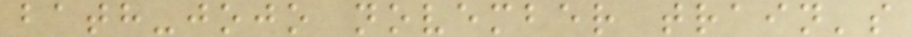bath-jojo november train's
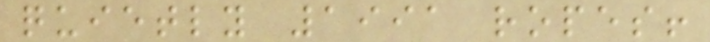quietly 1991 ropes!
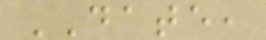DATE,
